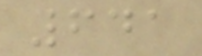641
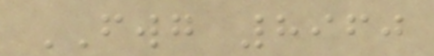FWG 8960
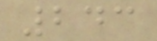243
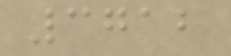3712
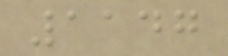1147
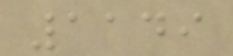1149
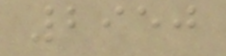2950
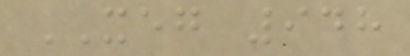XEG 948
